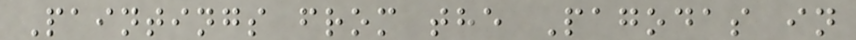Paintings from the Pagodas in
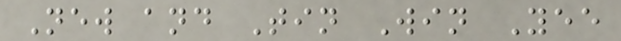New and Tin Win Yee
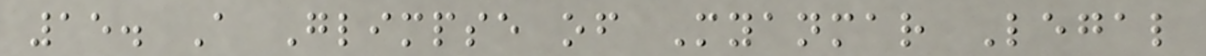15. A Glimpse of Myanmar Legal
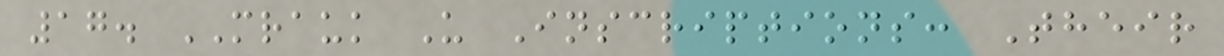17. MRAUK U Inscriptions: Their
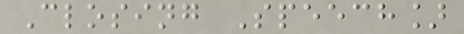Closing Speech]
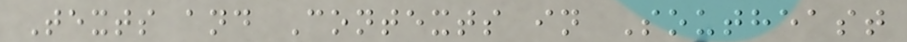Texts and Contexts in Southeast
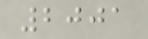2001
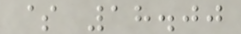$ 18.00
